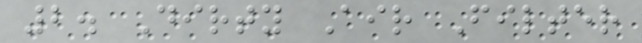2. Dirty Air Filter
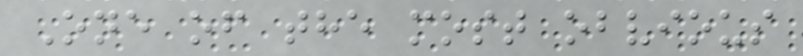One of the most obvious
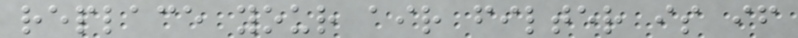replace your air filter is if
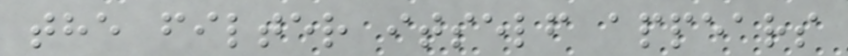the filter itself appears
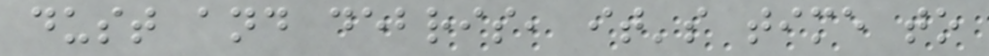dust and debris, it's time to
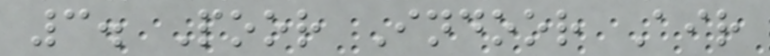3. Poor Indoor Air
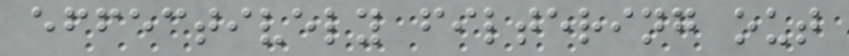effectively filtering out
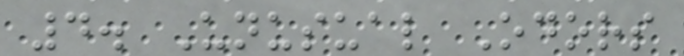4. Unusual Odors
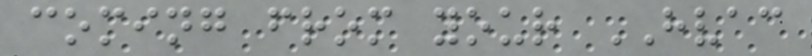coming from your HVAC
